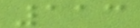113
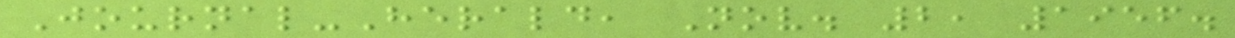Journal-Herald, Nov. 2, 1956.
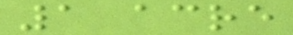1 acre
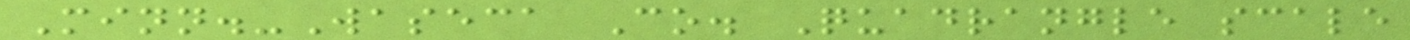Minn.-Waseca Co. Quadrangle scale
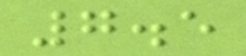7.5
